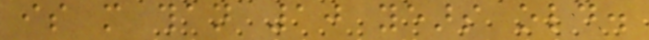is more than 10 years old.
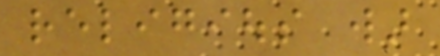religious war
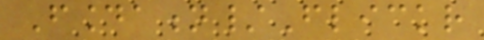Foundation/Flickr
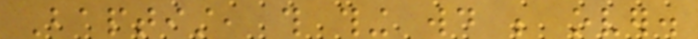Baptist, this thing would be over.
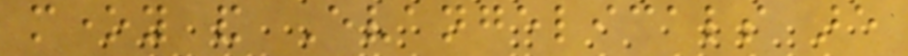money and Evangelicals are
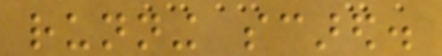running scared.
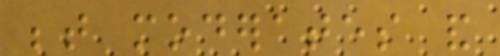between moderates and
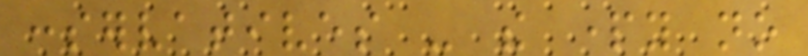conservatives - the party no
